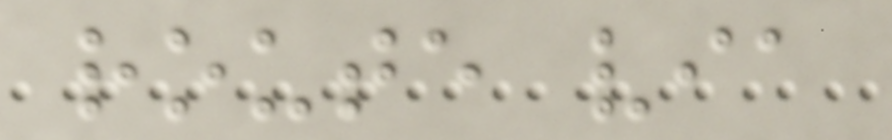route via
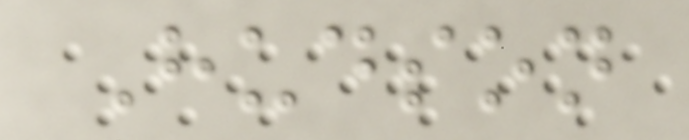Hudson
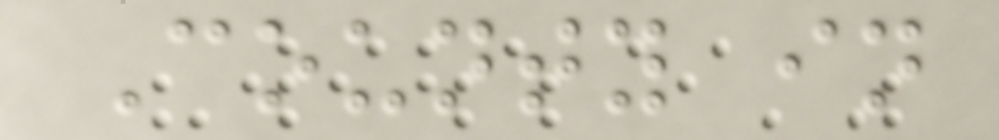County in
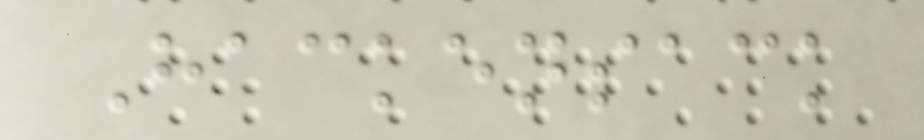Hackensack
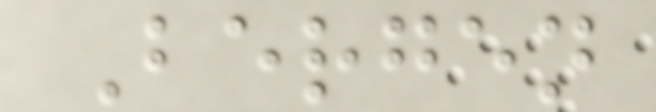Bergen
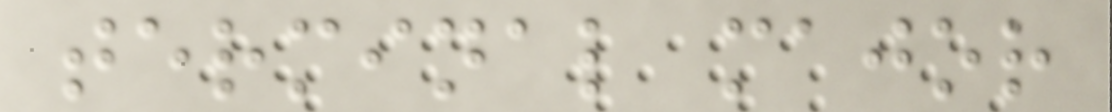terminal major
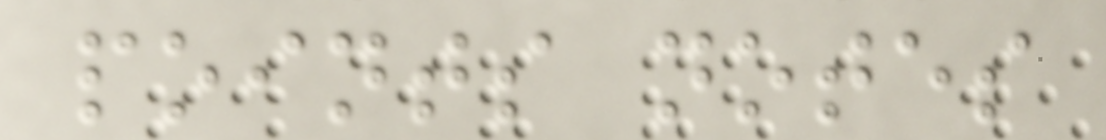points notes
